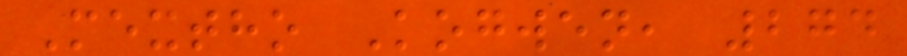Mextho Kogwen, 274
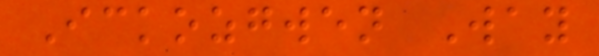Ickozgwen Way
